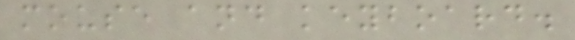mouse and keyboard.
